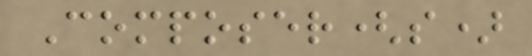Composer(s)
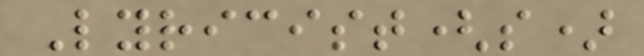Lyricist(s)
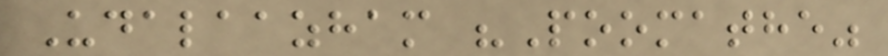Udalaazham "Poomathe"
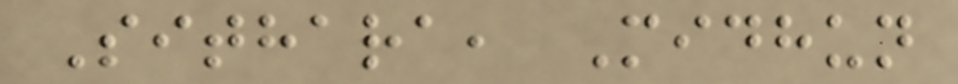Sithara, Midhun
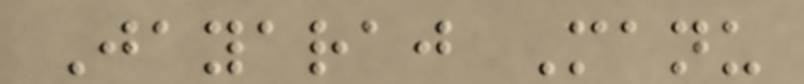Jayaraj Manu
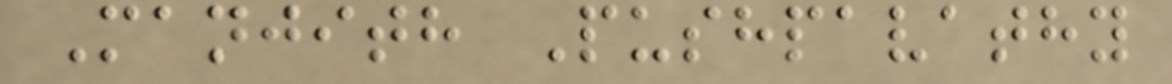Manjith Pushpavathy
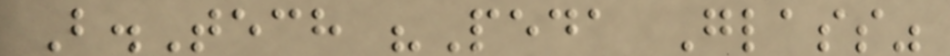B.Tech "Peda Glass"
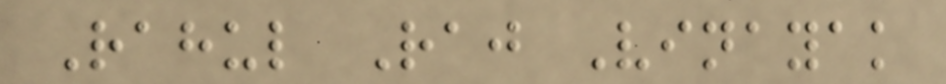Rahul Raj Vinayak
